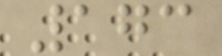173
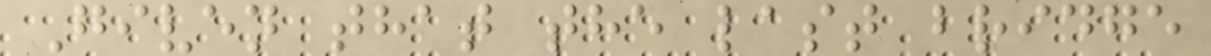Given that the last bridge
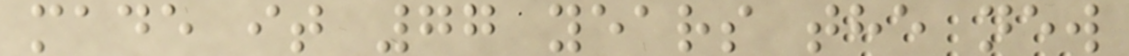made it 77 years the new
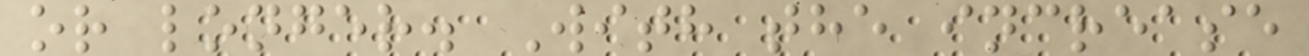or longer. With the increase
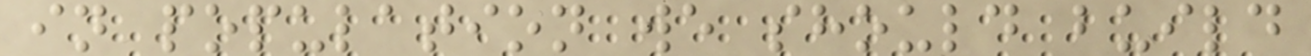in population we should build
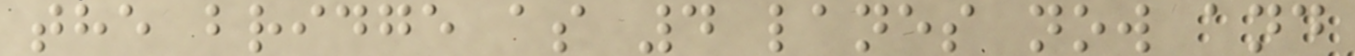the bridge as 4 lanes now and
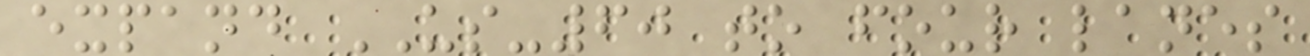expand US-60 to four lanes
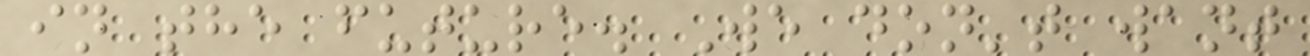in the future. We don't want
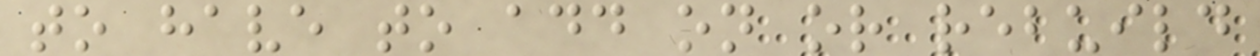to have to add on or rebuild
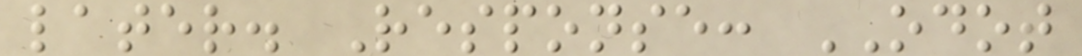later. Response: ODOT
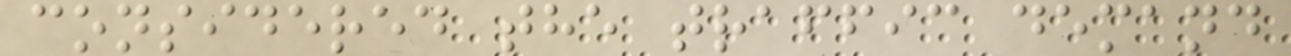considered the traffic demand
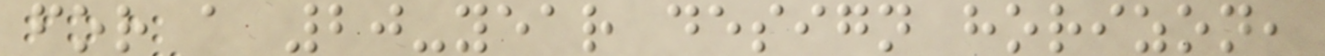for a 20-year design horizon,
